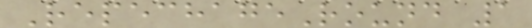RepechageRound 1
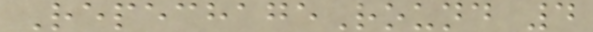RepechageRound 4
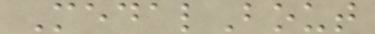MedalBout
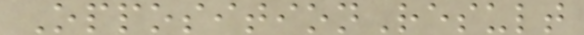OppositionResult
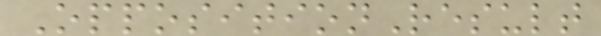OppositionResult
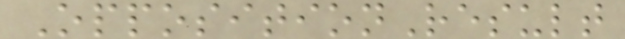OppositionResult
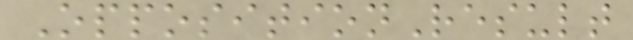OppositionResult
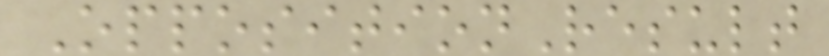OppositionResult
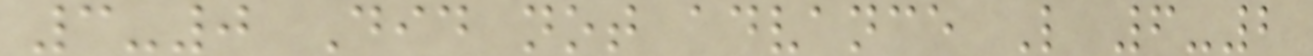3-0 Did not advance L 6-2
